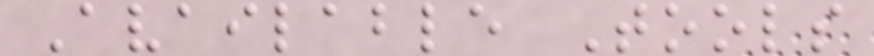Available Tools
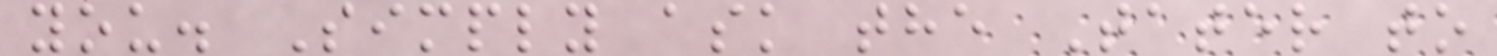you. Simply ask the Tater to
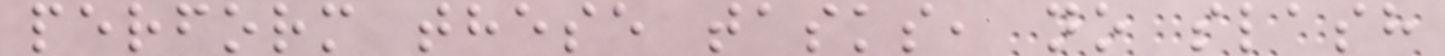perform these tasks, no slash
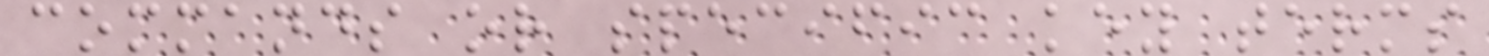commands or specific key terms
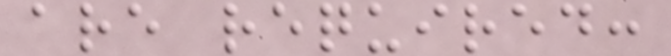are required:
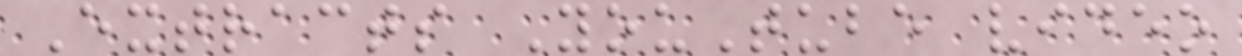Extracts YouTube video
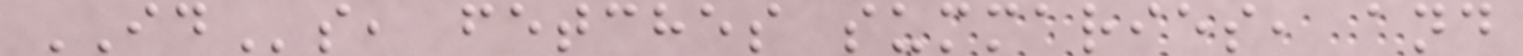IDs, fetches summaries, and
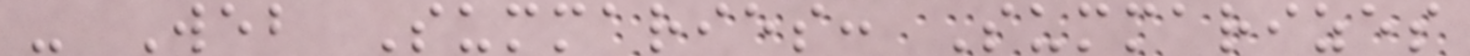- Web Summaries: Summarizes
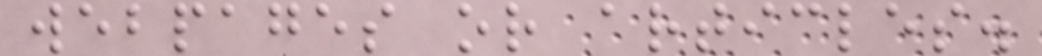webpages or articles.
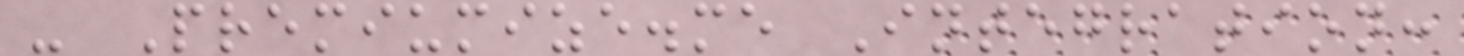- Premiumize.me Integration:
